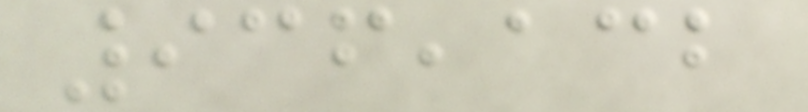936,132
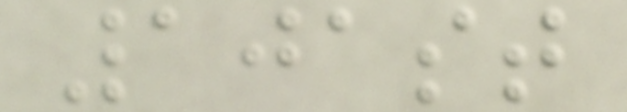101st
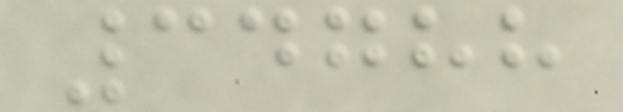34788
